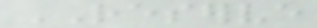RESERVE
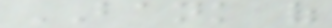BANK of
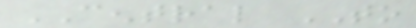CENTRAL TO
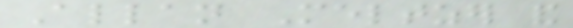Allan Meltzer and
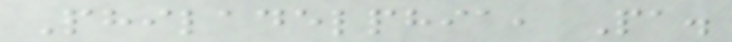Philadelphia, Pa.
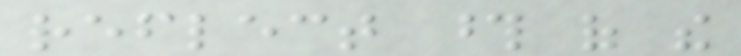reflect those of the
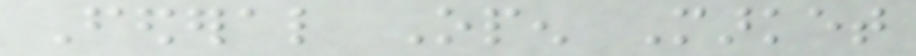Federal Open Market
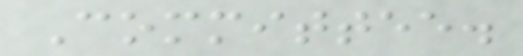Committee.
